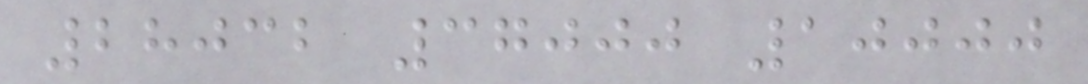28032 37000 10000
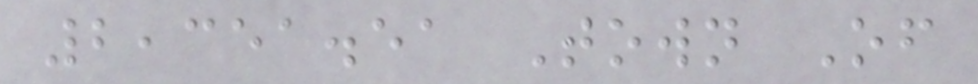2,351.51 Town Of
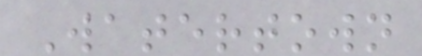Watertown
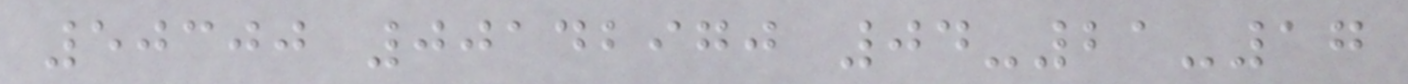50300 00142970 04-21-17
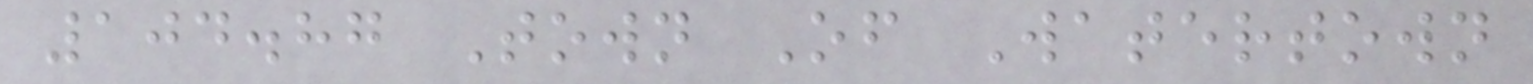104.87 Town Of Watertown
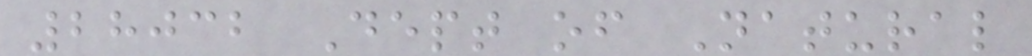28032 Dept of Natural
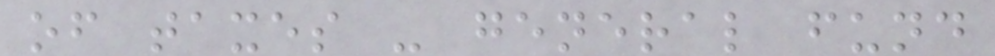of taxes - general fund
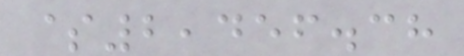$2,456.38
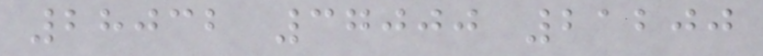28032 37000 21200
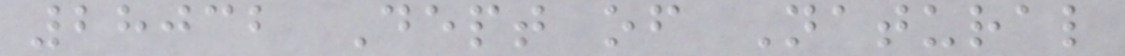28032 Dept of Natural
